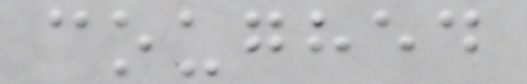coughed
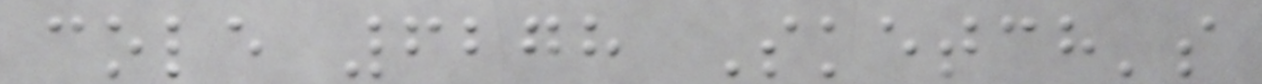cole 6278 Sketch's
